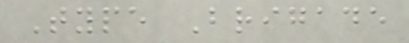Type Brigade
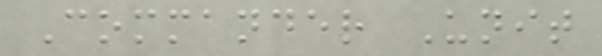Commander Unit
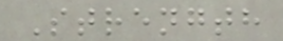Strength
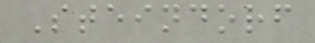Steindorf
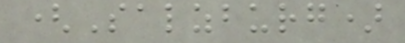(Salzburg)
